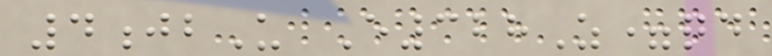4jbU E328Z=qd
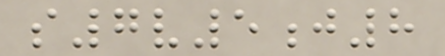s7v5j8
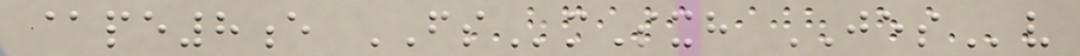@pe8e FSmSxh JESv
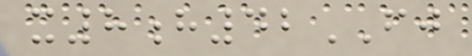x8h42FJ
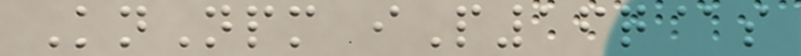KnNpm iP16q@s
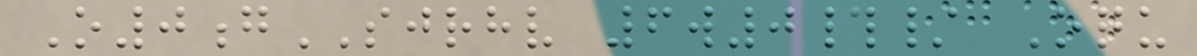O0gSJRHV 6w0#/ Oqu
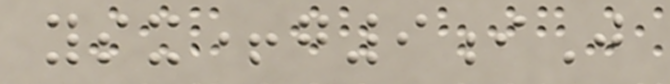ysx+g9iJ
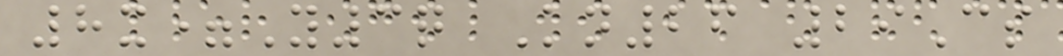8x=Y3q Kn26 29Cs
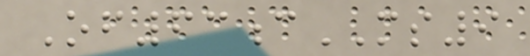Of63cMS9
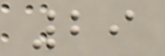29
